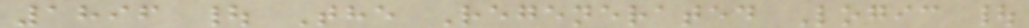1896 | The Regenerated Logic |
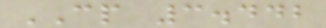CP 3.442
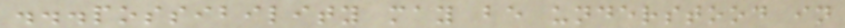...possibility may be understood in
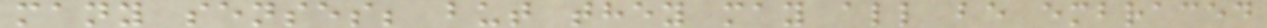many senses; but they may all be embraced
